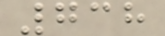738
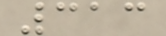313
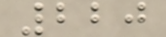220
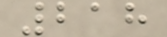218
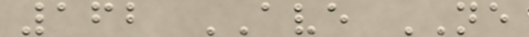162 AVE NE
